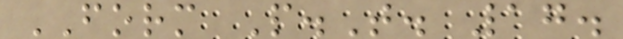FORM P.T. 17.
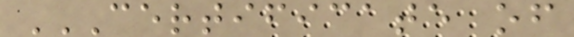CERTIFICATE OF
